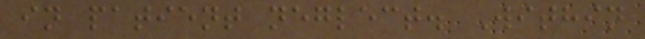in patient neglect. Within
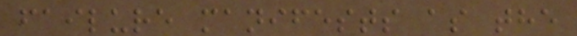failure manifests as the
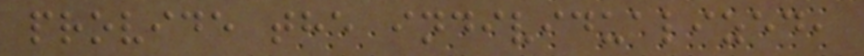provide the individualized,
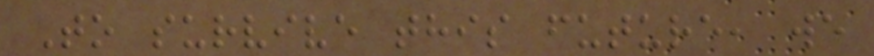To survive this future, we
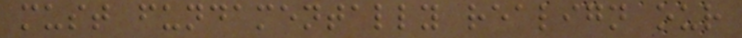must fundamentally realign our
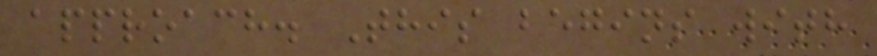approach. This begins with
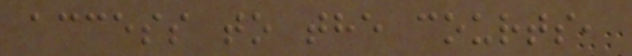access to the courts,
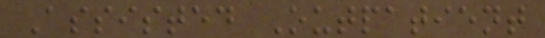Assisted Outpatient
